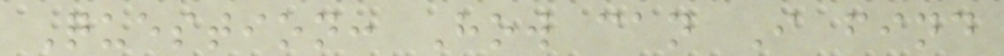Question: How can I find
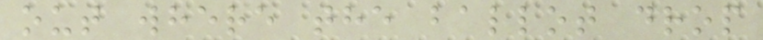out where the ballot drop
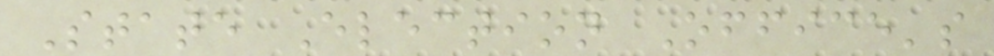State Election Office's
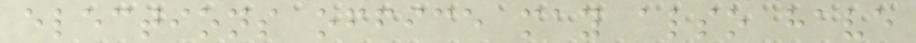elections office may also have
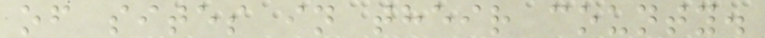of sites in their county.
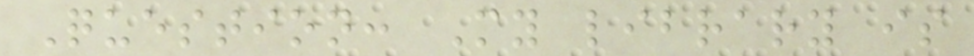Question: My library is
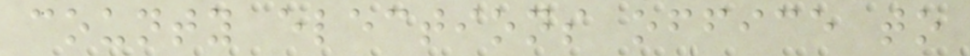county elections office to
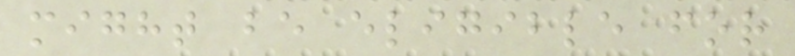might be eligible for
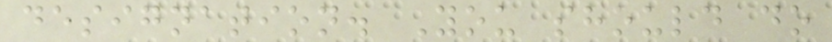designation. You should do
